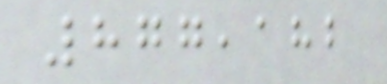877,182
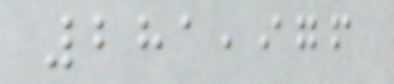281,976
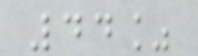44%
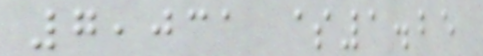7,031 $1.25
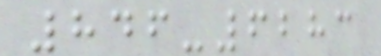846-6283
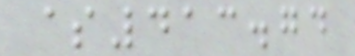$413.74
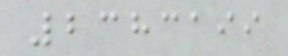2383199
